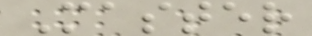Master
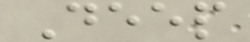Deep
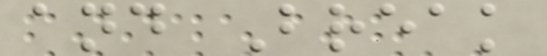and Break
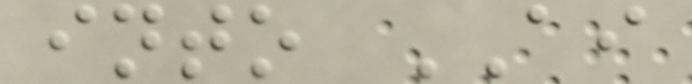into AI
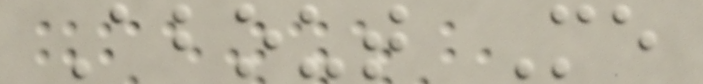About Me
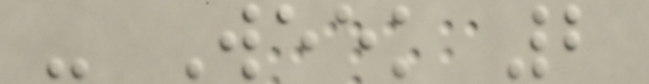- Week 2
